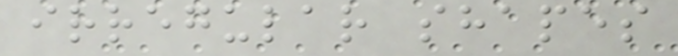irregular shapes
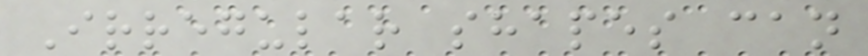Irregular shapes can
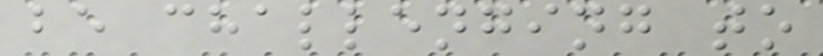be challenging to
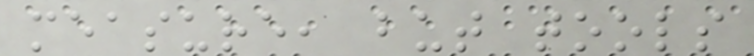measure, but tools
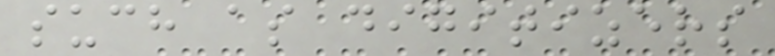such as digitizers
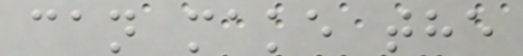can make the
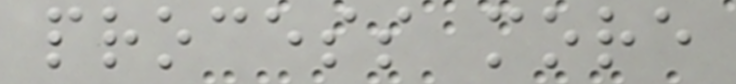process more
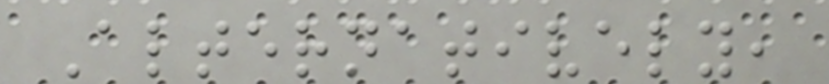Alternatively,
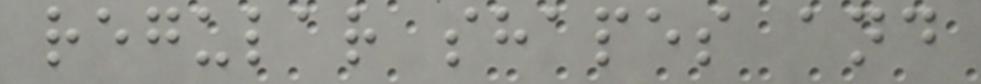regular shapes and
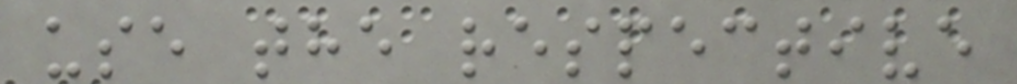use the respective
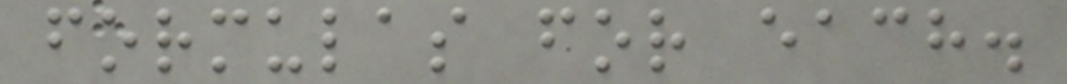formulas for each.
